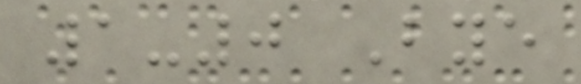1-0 Bye
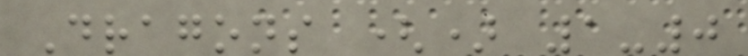Dragons () 1-0
